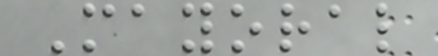Mayoral
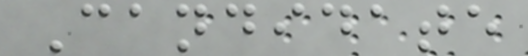Candidate
